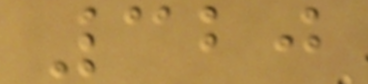320
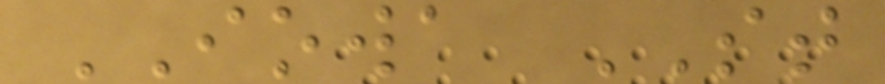IOWA ST
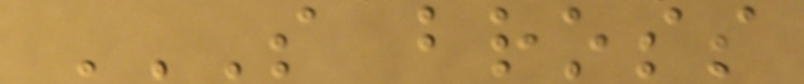S BROSS
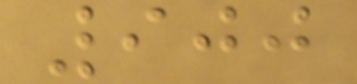900
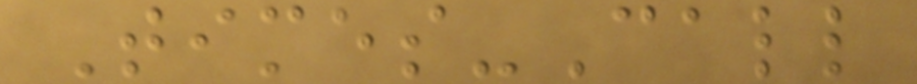Times-Call
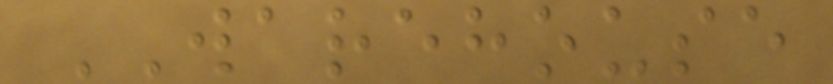WAREHOUSE
